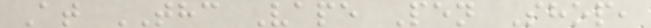At THC Vape Pen Shop,
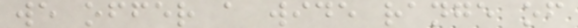we offer a wide range of
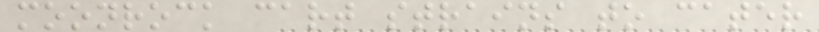moonrock cart strains to cater
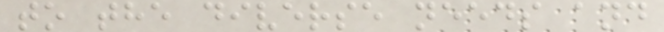to the diverse needs and
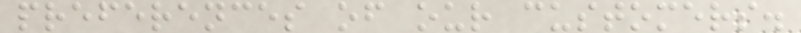preferences of our customers.
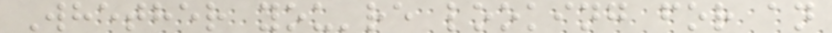Whether you're looking for an
